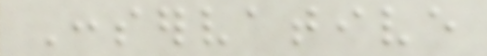Conservative
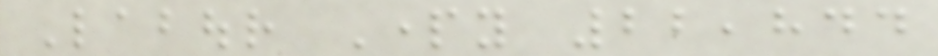Labour Party 22,844
